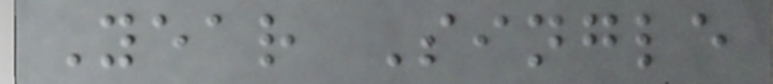Year Single
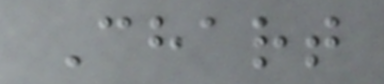Chart
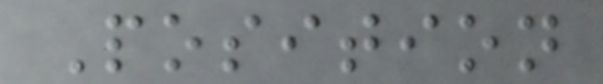Position
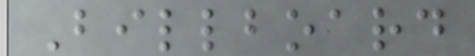Billboard
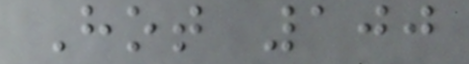Hot 100
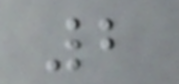2
